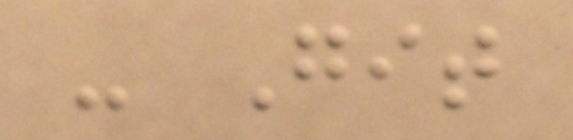- Git
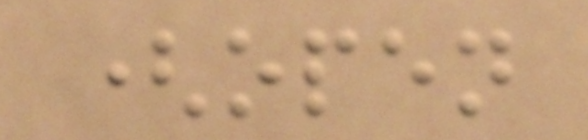(open
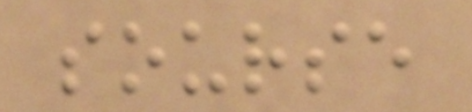sourse
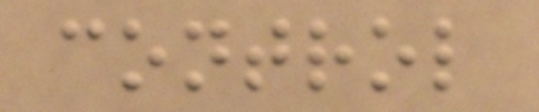control
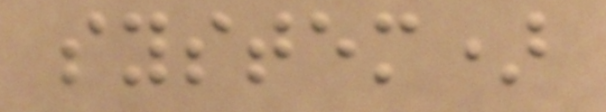system)
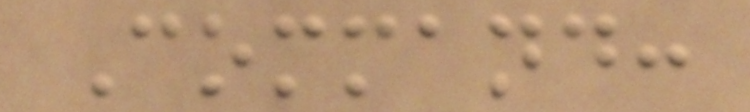Command:
